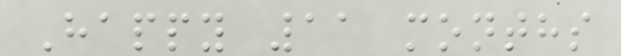Happy 11 months
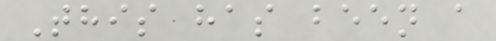This has been a
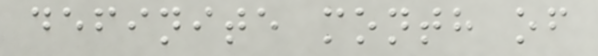definite month of
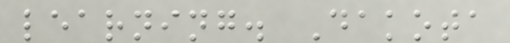learning. Dakota
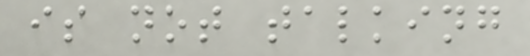is not talking
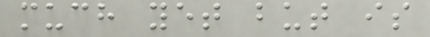much yet but is
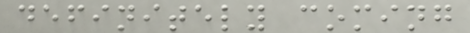definitely coming
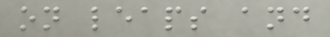on leaps and
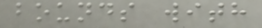bounds with
